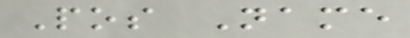Pos Name
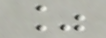%
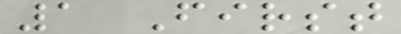1 First
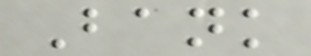Bank
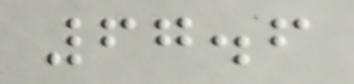67.6
